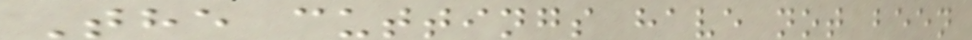The cuttings have not been
